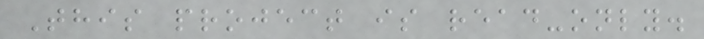This project is read-only.
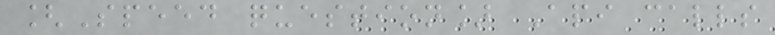[Speed question] Api calls
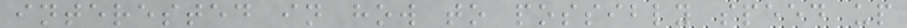interested in how to possibly speed up
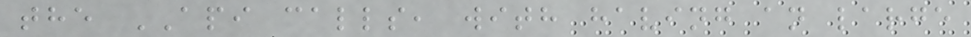the API calls, with having an large
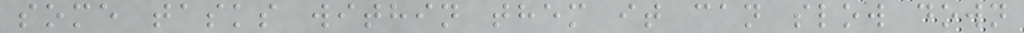some tasks within them it can slow down
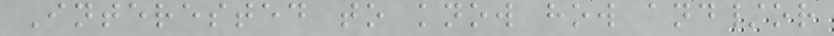Interested to know how and/or
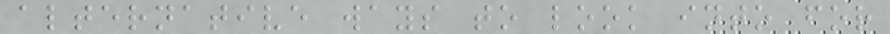alternative ways to look into for
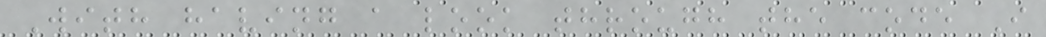With having a look through the code I
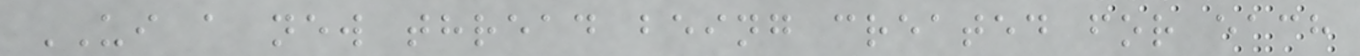UI a new thread being created for each
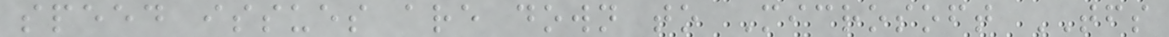speed issues are down to Microsoft TFS
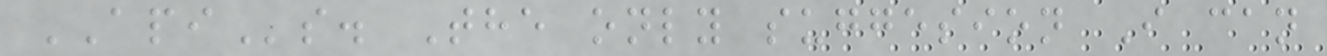APIs. The only suggesion I can
